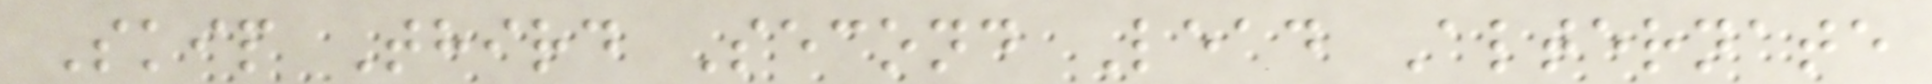Skip Third Second Lead Alternate
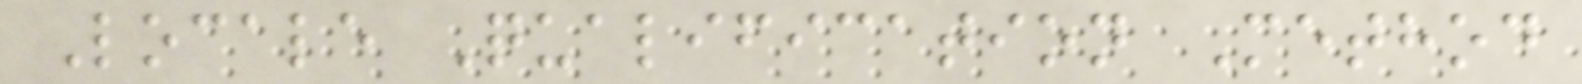Locale Qualification Method
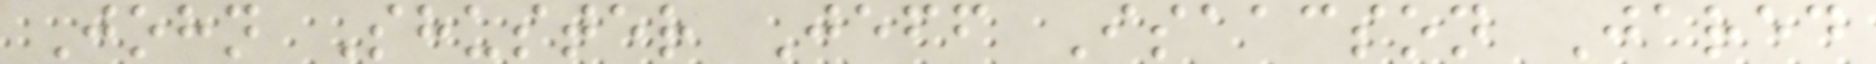John Shuster Jeff Isaacson Jared
